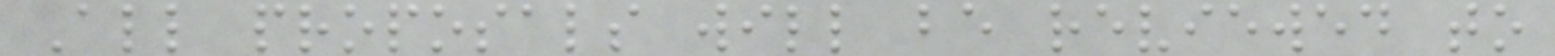All proposals will be reviewed to
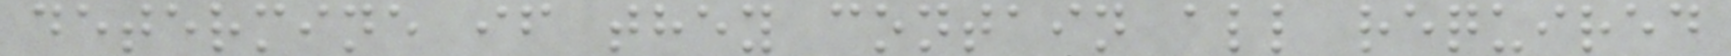determine if they contain all required
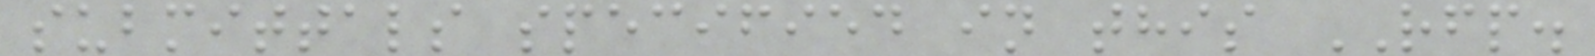submittals specified in this RFP.
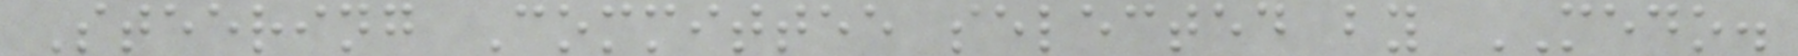Steering Committee selected by MEDO.
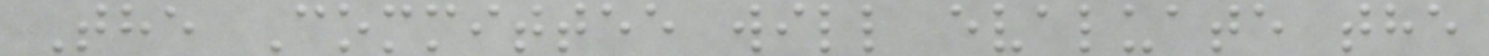The Committee will evaluate the
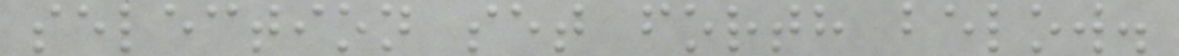selection set forth below.
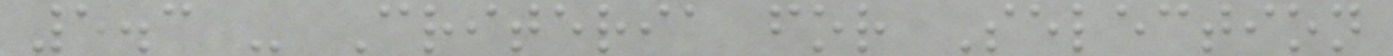5.3 - Criteria for Selection
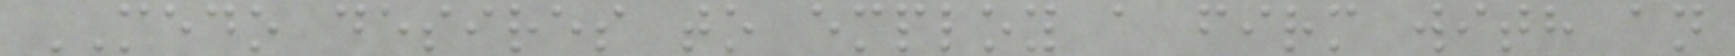MEDO desires to employ a firm with an
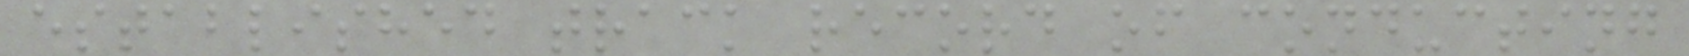established track record of conducting
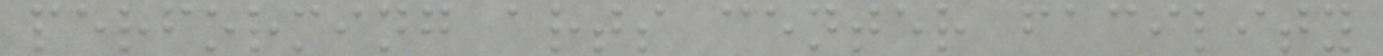performing arts center facility
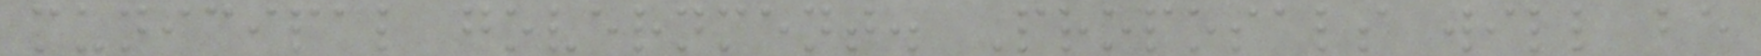municipal government. Proposals will be
